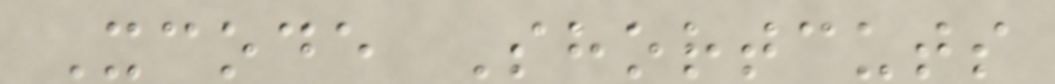Xcode Shortcuts
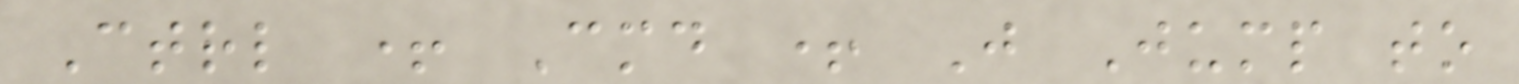Ctrl + Cmd + J Jump to
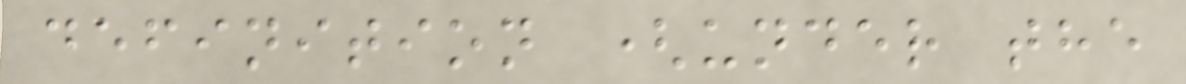definition (under the
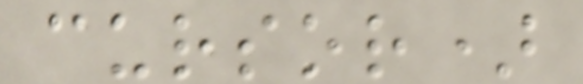cursor)
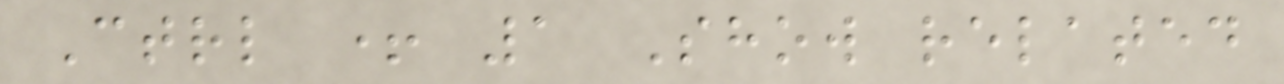Ctrl + 1 Show related
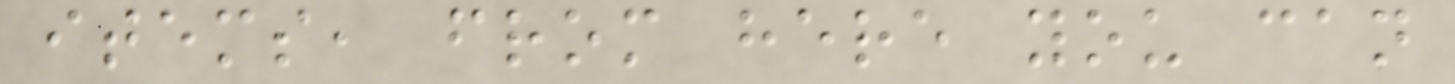items, from here you can
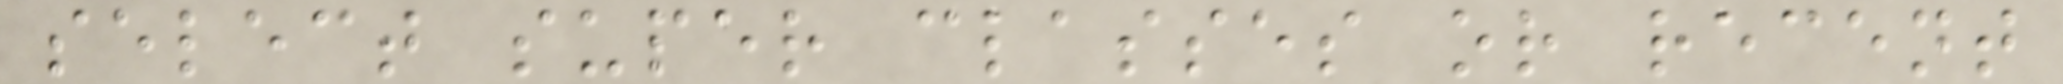select super classes or recent
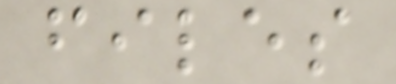files
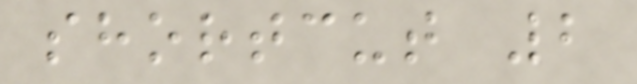shortcut 2
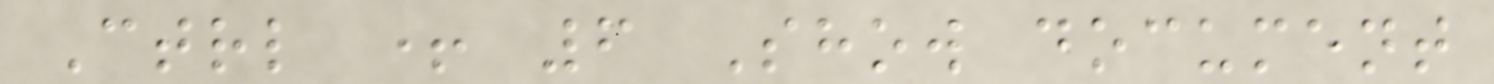Ctrl + 6 Show document
